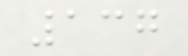137
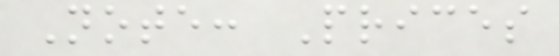Note: Prices
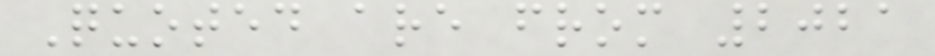Quoted are from 2021
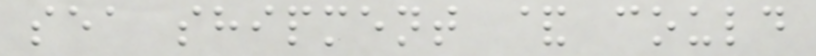sea shipment & could
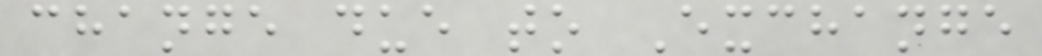change due to Exchange
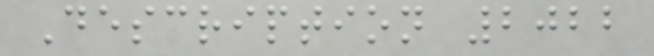Description 2022
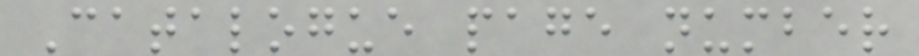Catalogue page number
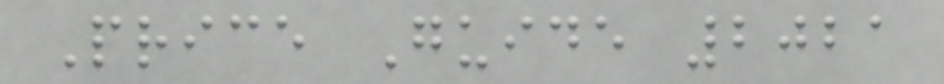Price Guide 2021
